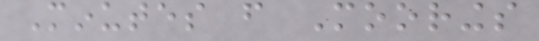Minutes from Moorings
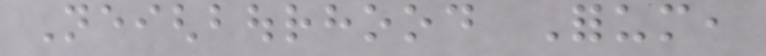Neighbourhood Forum,
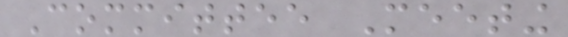Committee Meeting
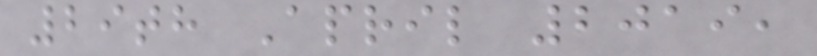29th April 2019,
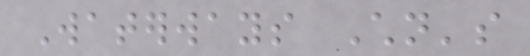Waterways Children's
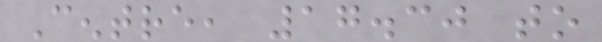Centre, 17.30 to
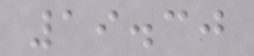19.30
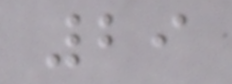29
